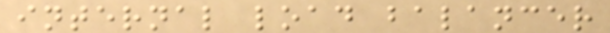internal load balancer
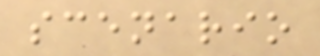scenario
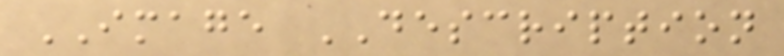IMAGE DESCRIPTION
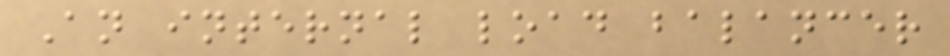An internal load balancer
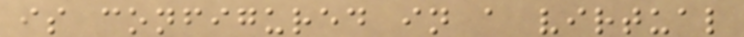is configured in a virtual
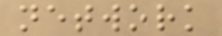network
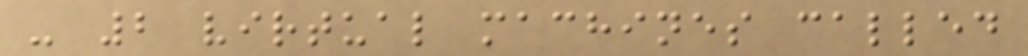- 2 virtual machines called
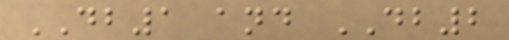DB1 and DB2
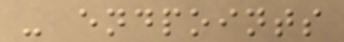- endpoints
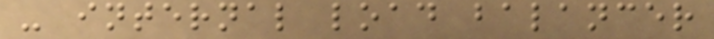- internal load balancer
